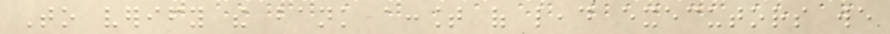To verify the bank account of lead executors we
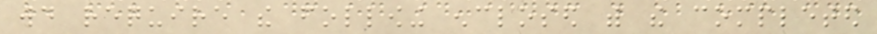would require the following enclosed with the completed
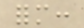form:
